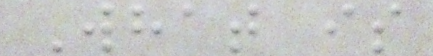What is
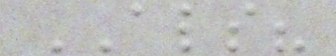ALS?
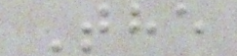The
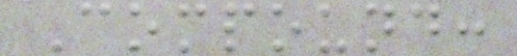Compound:
